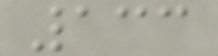133
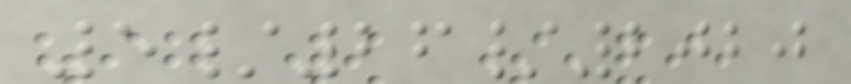5/26/2020
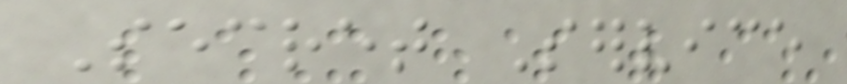Secret Service
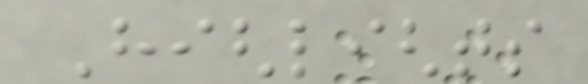Highlights
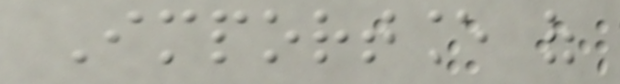Importance of
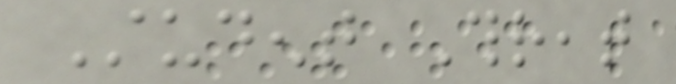Student Threat
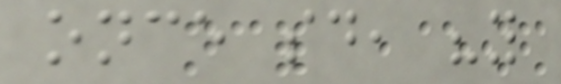once said, "you
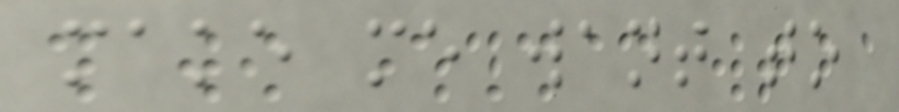make me want to
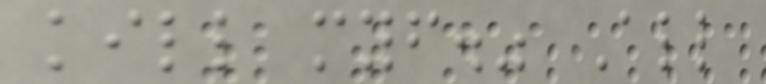kill myself." All
